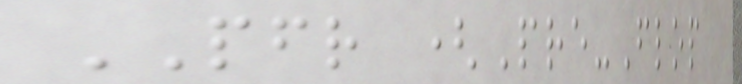PFR (Pre-Flop
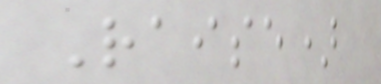Raise)
